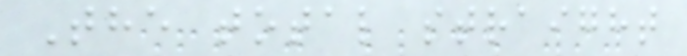The total straight
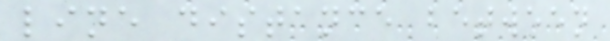line distance between
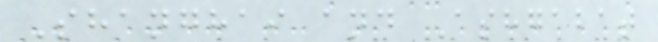Shanghai and Ashgabat
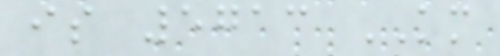is 5713 KM
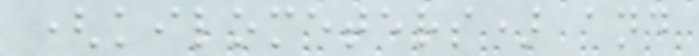(kilometers) and
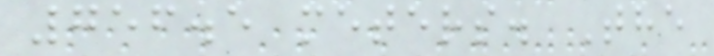756.5 meters. The
